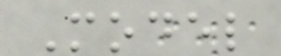Model
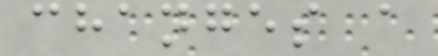changes a
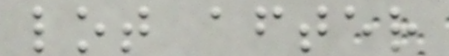lot after
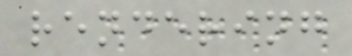rendering
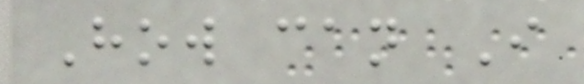How can I
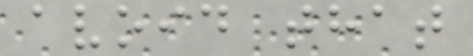avoid that
